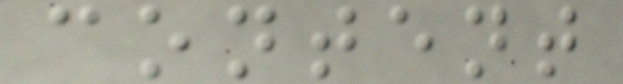content
